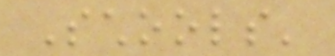Schools'
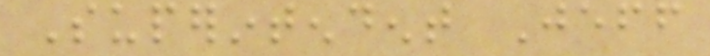Superintendent Jeff
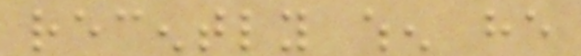recently when he
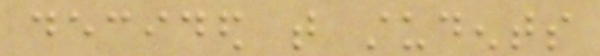decided that students
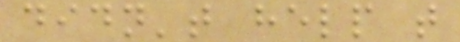didn't help that
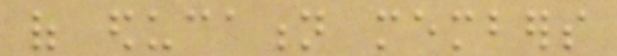of education members
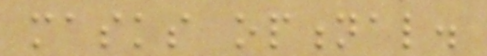masks optional.
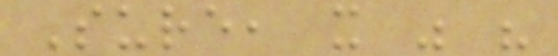Sure, it was his
